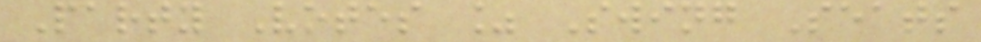Party Votes % Swing Seats
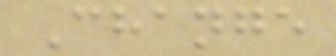Change
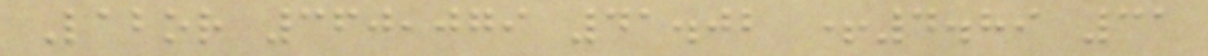Labor 360,079 41.02 +4.89 31
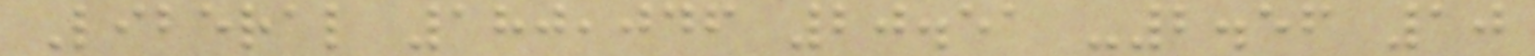Liberal 180,046 20.51 -2.56 10
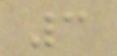3
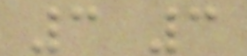3 3
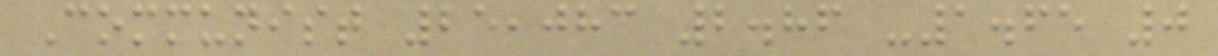Communist 25,083 2.86 -1.65 0
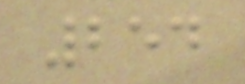254
